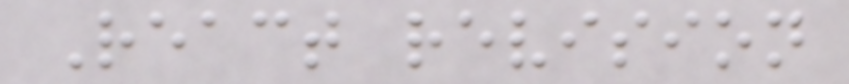React revision
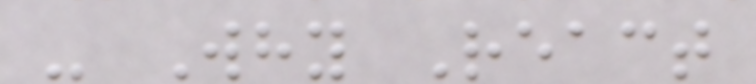- Why React
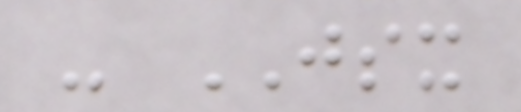- JSX
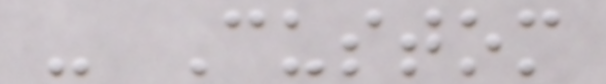- Custom
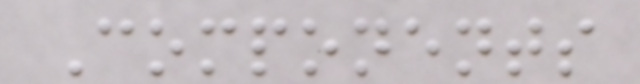Components
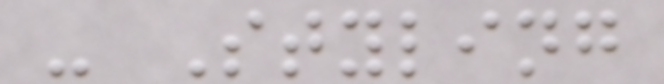- Styling
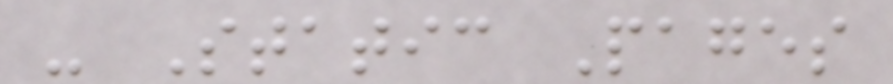- Static Pages
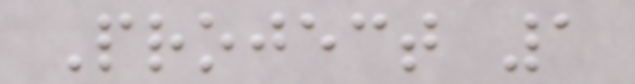Project 1
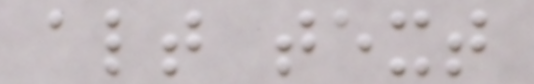alt text
